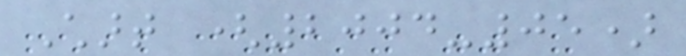Chart (2004-05)
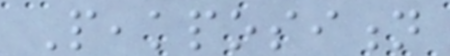Peakposition
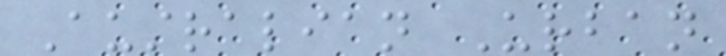Australian Urban
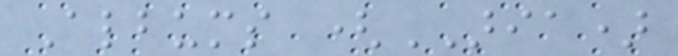Albums (ARIA)
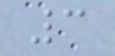3
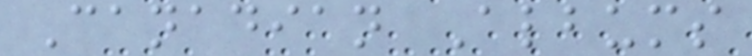Canadian Albums
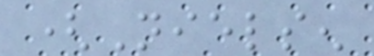(Nielsen
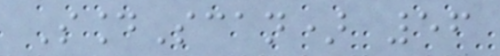SoundScan) 56
